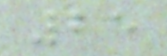25
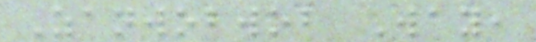Zanwobwob Way,
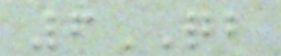6QB
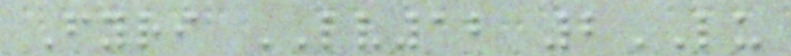Fyri LV12 2LU
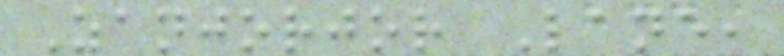Zanjorjor Lane,
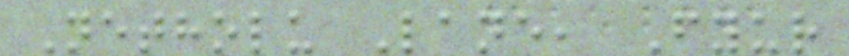Netholu Lane, Fyur
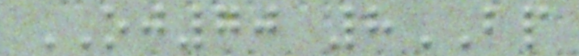OJ70 8BP
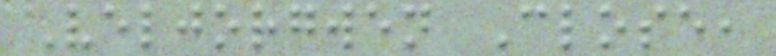Veljorgwen Close,
